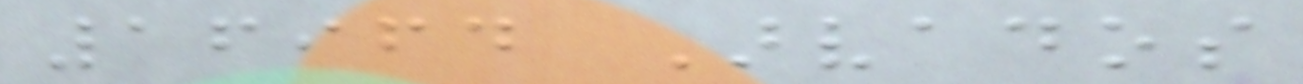16964 Arvados
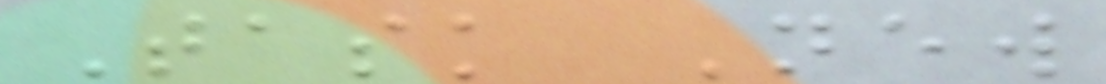Task New
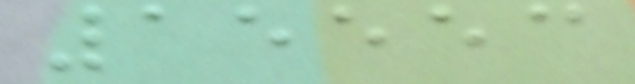15553
